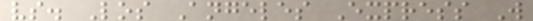vs. Los Angeles Express W
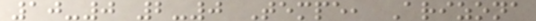10-0 2-0 Tempe, Arizona
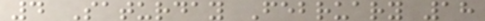4 Saturday February 18
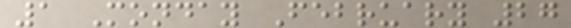1 Monday February 27
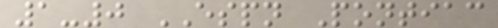1-0 ESPN Pontiac
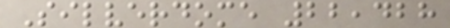Silverdome 22,428
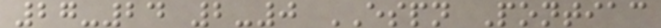27-24 2-0 ESPN Pontiac
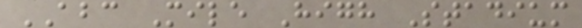ABC Mile High Stadium
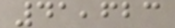41,623
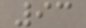93
